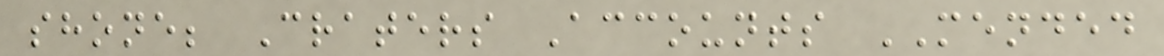shone; Craters Accounts MENDED
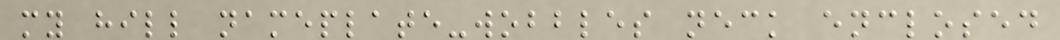my hill nameplate-wobbles neck enclosed
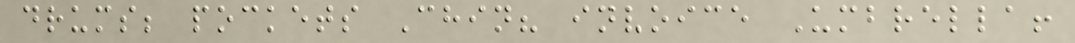drums; pockets Chin? invoice Umbrella!
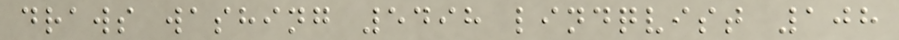draws washing 5498 lindqvist 108
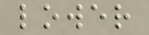lower
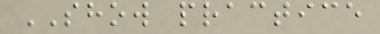SHOW practice
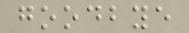goodbye
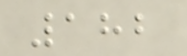182
